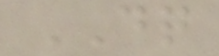DQ
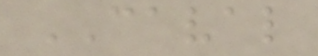CAVAL
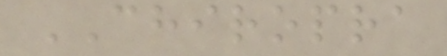CHIROPRA
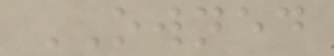OWNED
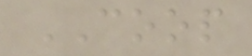COOP
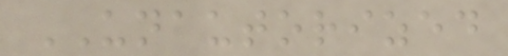UNAUTORIZED
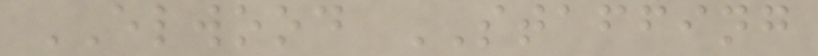ELWOOD STAFFING
